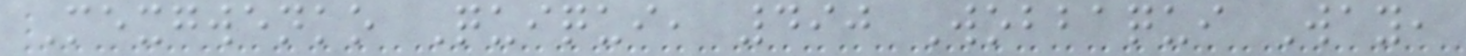Mexgwenko Quiqui, 490 Wobbaqui Way,
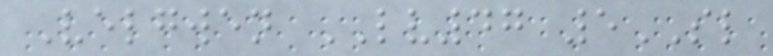Velgwen LV47 5SL
